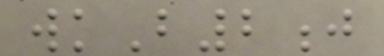wkB2j
